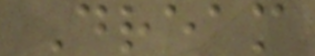Dream
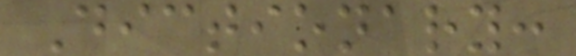Dictionary:
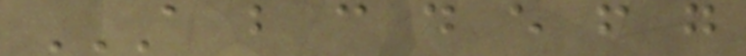A B C D E F G
